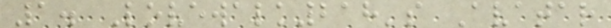1. Lovewalk218's Avatar
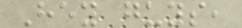Hey guys,
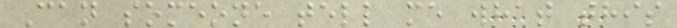Can someone tell me what this
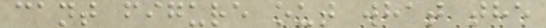cant figure out what the
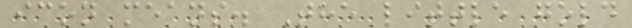icon means. The little gold
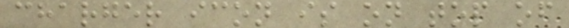charger icon is on top of
